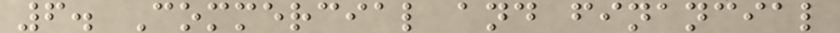6. Commercial and financial
